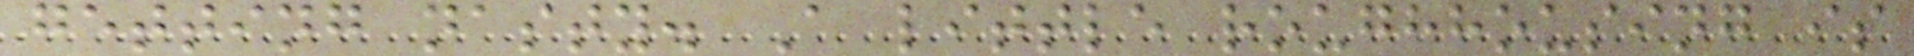getting nasty. A little roughhousing is
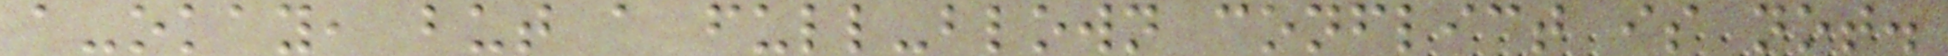a-okay, but a full-blown conflict is not.
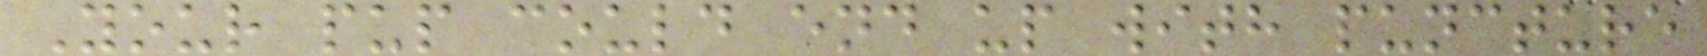Your pup could end up with puncture
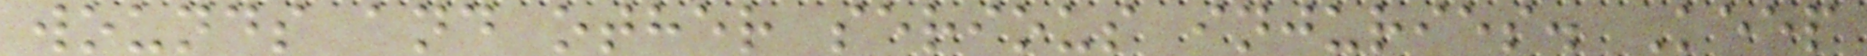wounds and other serious injuries. Keep
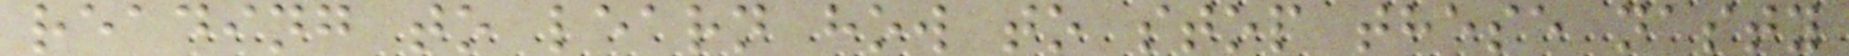reading to learn how to stop these nasty
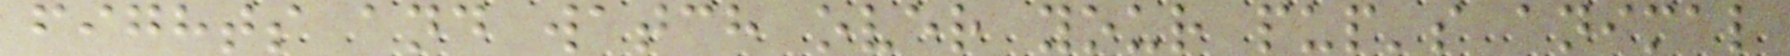fights and watch over your pup's animal
